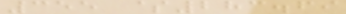355 $283.69
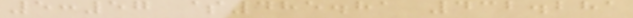5:57 $485.81 432.281
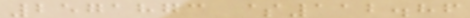2571873 $112.86
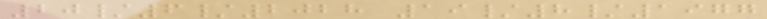20/6/2028 19/8/1977
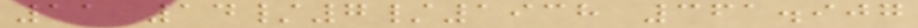11 14/7/1938 361.907
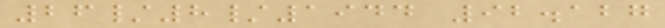26/8/1944 92.127
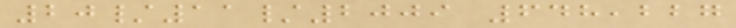20/11/2009 648,227
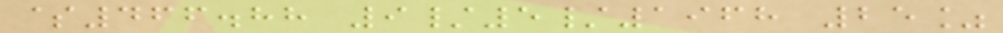$466.88 9/5/1968 25%
